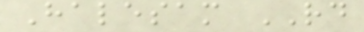Halesam RD
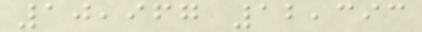10,967 12,393
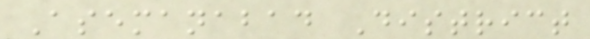Asemanabad District
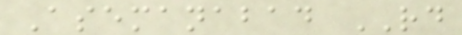Asemanabad RD
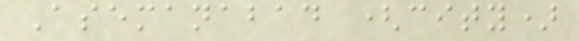Asemanabad (city)
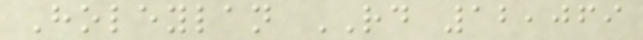Holeylan RD 12,069
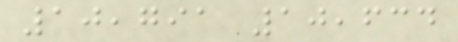10,791 10,634
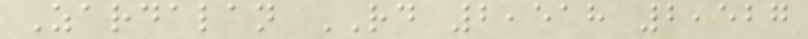Zardalan RD 2,518 2,527
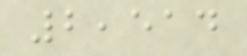2,514
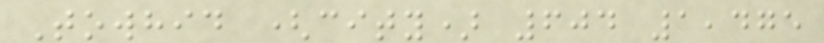Towhid (city) 604 1,475
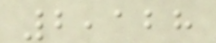2,128
